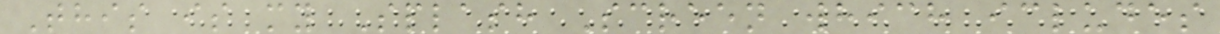This is my Splash Screen which icludes
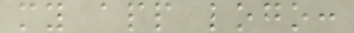my app logo:
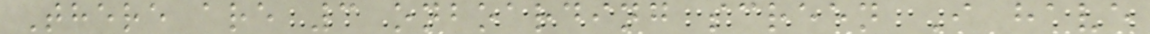There are 3 onboarding screen I have
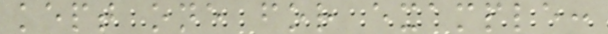kept one for example:
